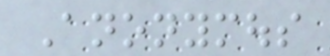Anonymous
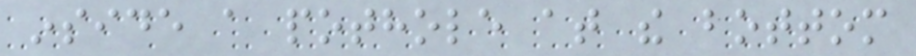inside a pothole at the bottom
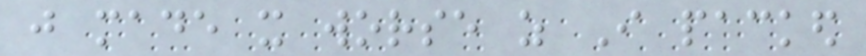just made it worse as I packed
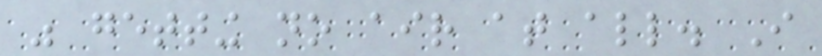was getting no air at all. I
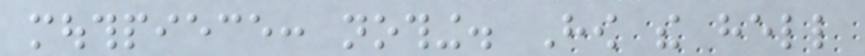mouthpiece: nothing. How the hell
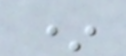*
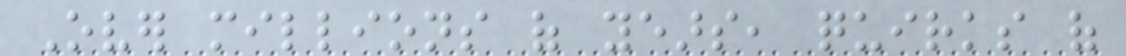Over millions of years, quirks of
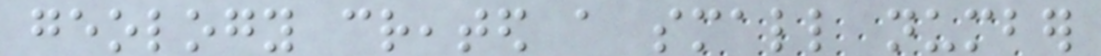geology created a small number
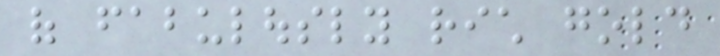of fabulously rich gold
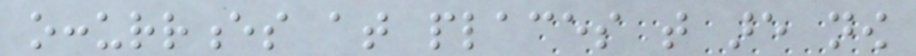occurrences at places that are now
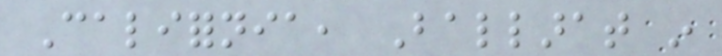California, Ballarat in
